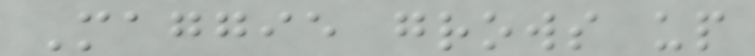Maggie grows up
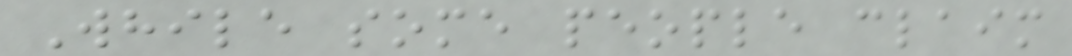While some people claim
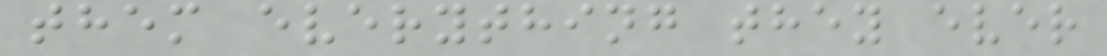them everything they ever
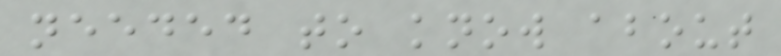needed to know about
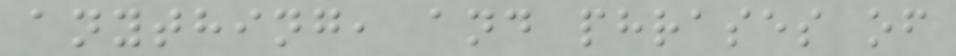anything, and phrases of
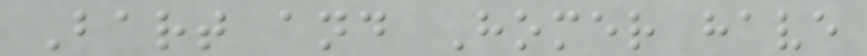Bart and Homer have
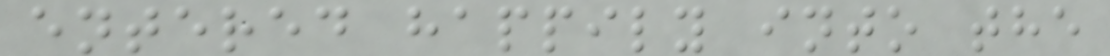entered happily into the
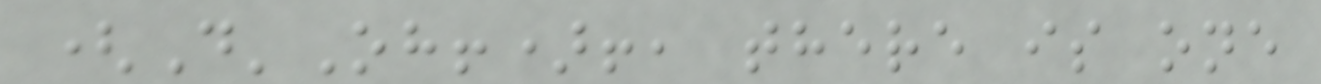(D'Oh!)!, there is one
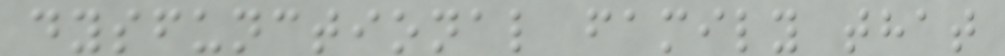dysfunctional family that
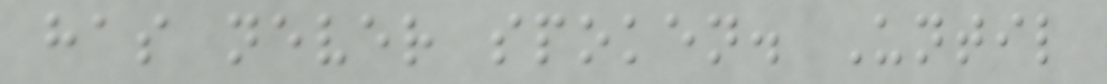has never spoken. Until
